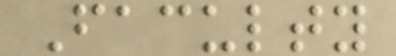Faculty
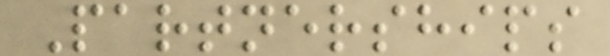Partnerships
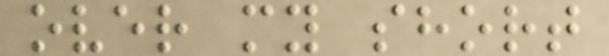over my short
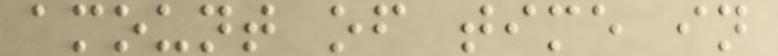amount of time in
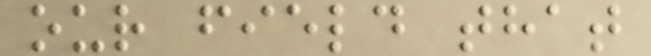our field that
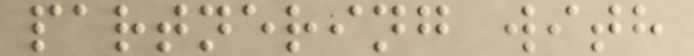partnering with
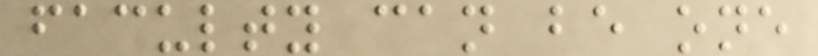faculty can be one
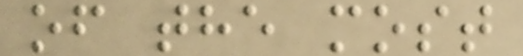of the most
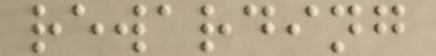rewarding
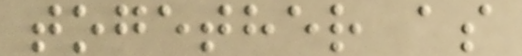together as
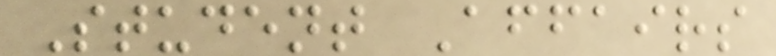Student Affairs
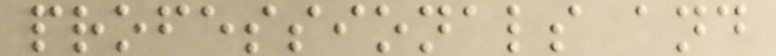professionals and
